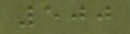500
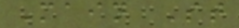Main St
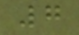7
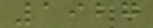1927
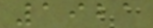1921
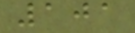101
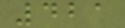421
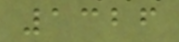1326
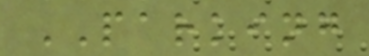PARKING
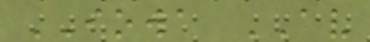IOWA AV
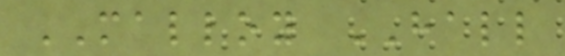MALLOY HALL
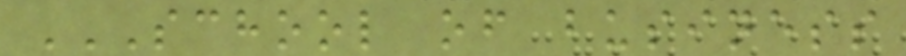SCHOOL OF BUSINESS
